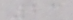23
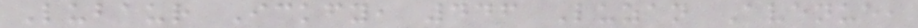Lubaur Ickfy, 446 Luzan Avenue,
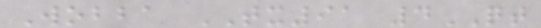Wobba TX91 4QT
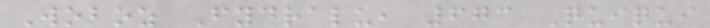Woboz Fydralu, 673 Quiqui
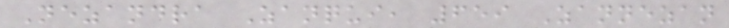Nezandra Zanqui, 659 Zannezan
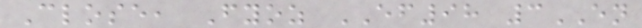Close, Fyoz EF98 3EN
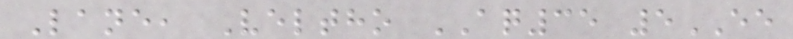Lane, Veltho AQ35 5EE
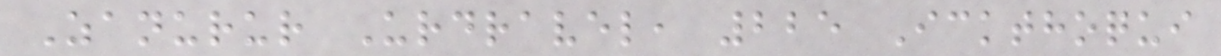Zanurur Urdravel, 225 Ickthoqui
